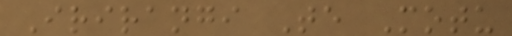Irirangi Te Motu
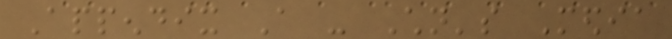Appendix A - Children's Media
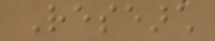Research
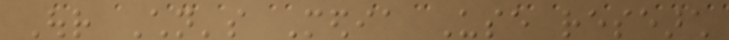Our Children's Media Use research
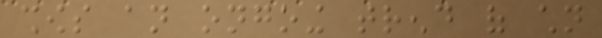shows an ongoing trend of children
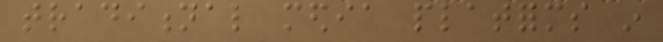traditional media platforms in
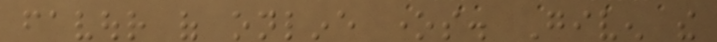favour of online ones. Given the
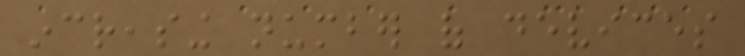increasing number of devices
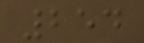254
